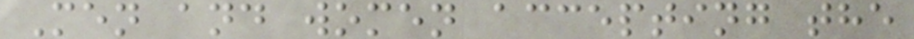Men and women accepting the
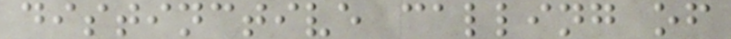distinctive calling of
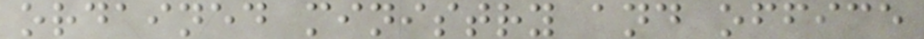ordained ministry and office
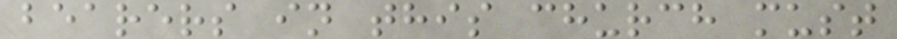bearers in this church must
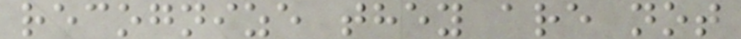recognize they are not
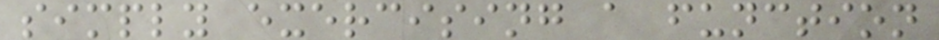simply exercising a function
